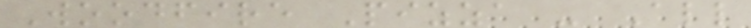Woodfire Pizza - All
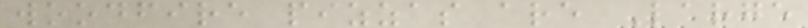woodfire pizzas are Large
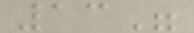13"
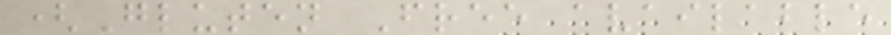(Gluten Free available
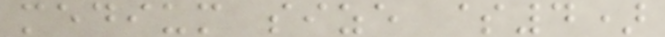medium size $4)
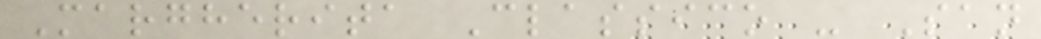Margherita Classico - San
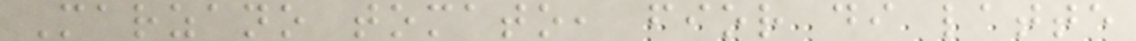Marzano tomato, fior di latte
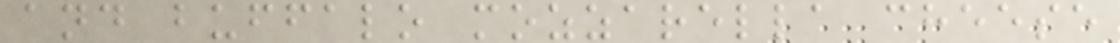and buffalo mozzarella cheese
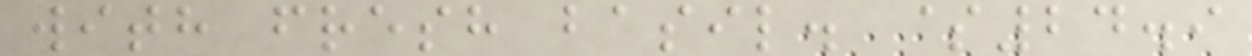with fresh basil. $24.9
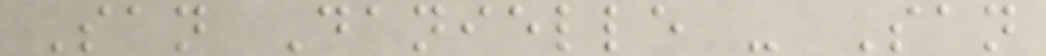San Danielle - San
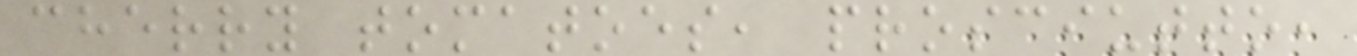cherry tomatoes, prosciutto,
